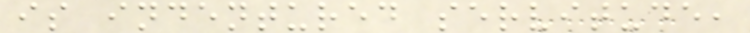is indentured servitude,
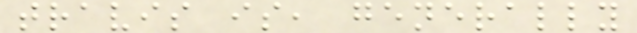travis is, generally
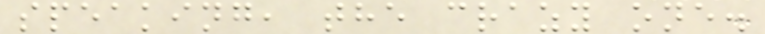speaking, the crazy one.
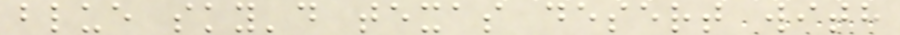blue sky'd texas desert with
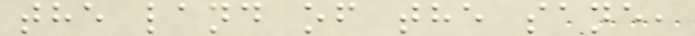the land of the sane,
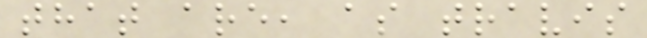that are, as travis
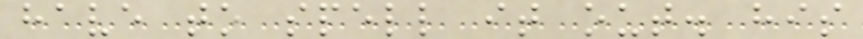have to spell it out. his
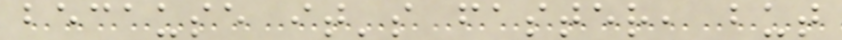because it's faster, but
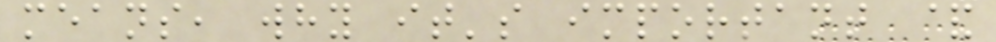means, why it's important &
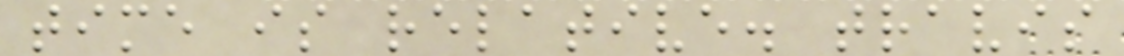time is relative. travis
